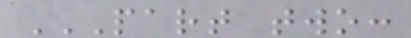PART TWO:
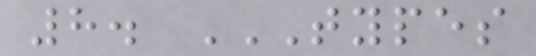8. TYPES
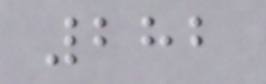282
